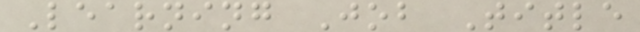Learning Job Title
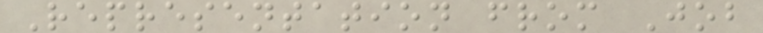Representation from Job
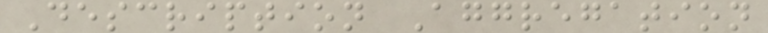Description Aggregation
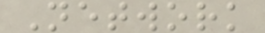Network
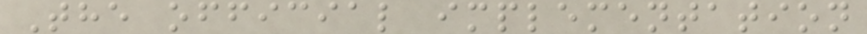The official implementation
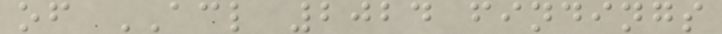of ACL 2024 findings
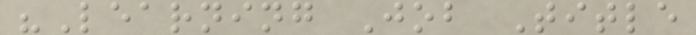"Learning Job Title
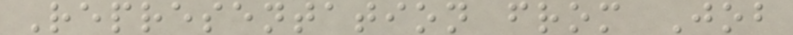Representation from Job
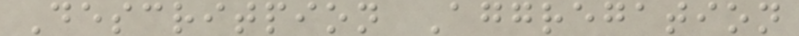Descritpion Aggregation
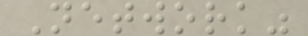Network"
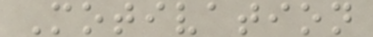Motivation
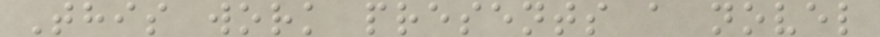This work presents a novel
